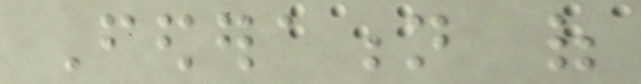Federation of
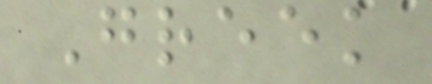Greek
